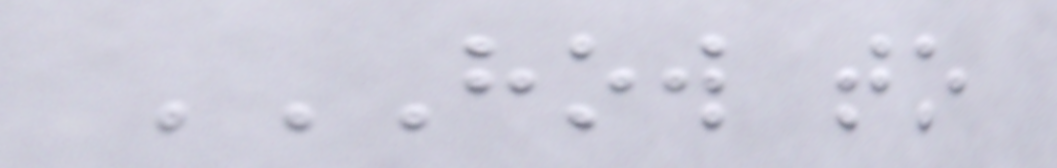HOW TO
